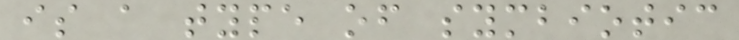is a type of symbiotic
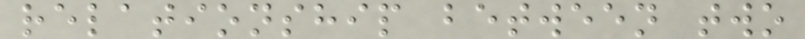relationship between two
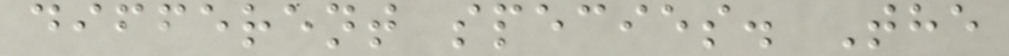different species. The
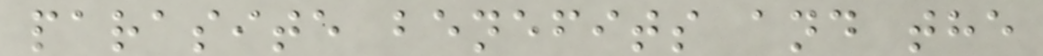parasite benefits and the
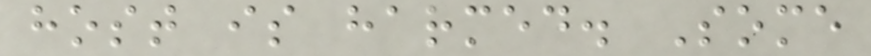host is harmed. Some
